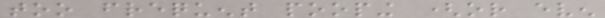too frequent pooping (or even
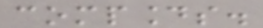compounds.
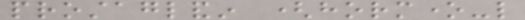prostaglandin (hormone-like
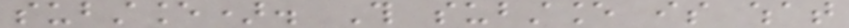substance). This substance is what
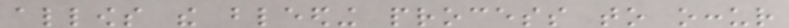allows the bleeding process to occur
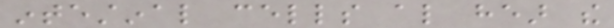intestinal cells also hear the
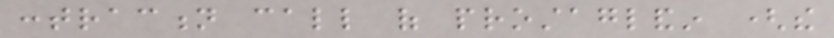contraction call of prostaglandin (the
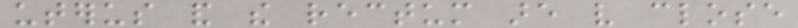uterus and the rectum are very close
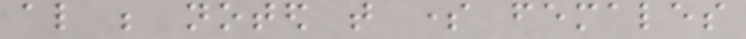also be noted that some females
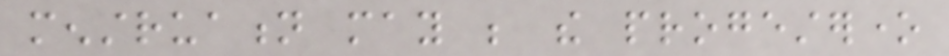menstruation may be the progesterone
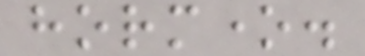hormone.
